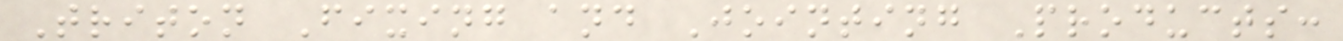Triton Fixing and Jointing Products:
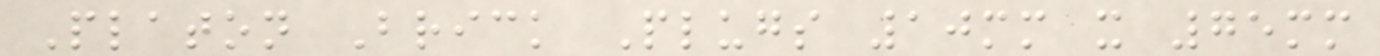Platon Brick Plugs 10mm x 75mm
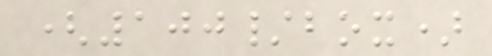(100/box)
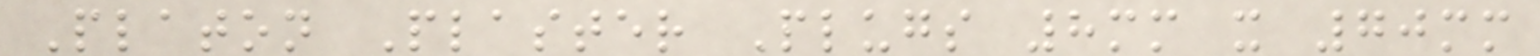Platon Plaster Plugs 8mm x 70mm
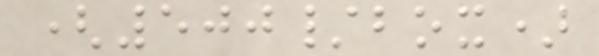(500/box)
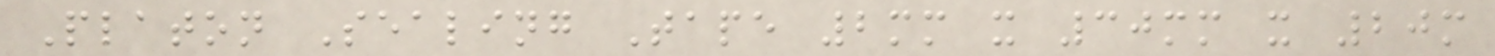Platon Sealing Tape 2mm x 30mm x 20m
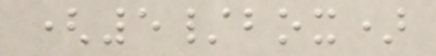(5/box)
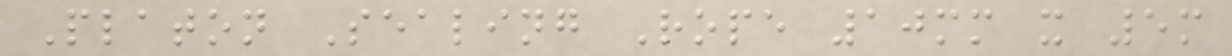Platon Sealing Rope 10mm x 5m
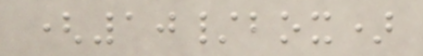(10/box)
